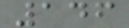146
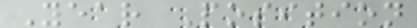Year Position
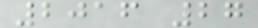2016 27
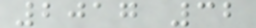2017 32
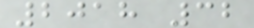2018 32
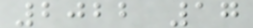2022 17
